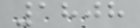1808
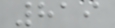819
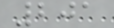201
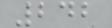242
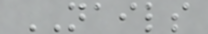NAILS
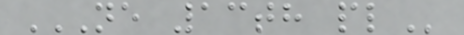NE 13TH PL
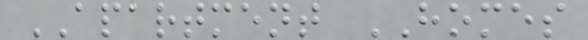APARTMENT HOMES
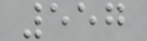557
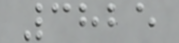3825
